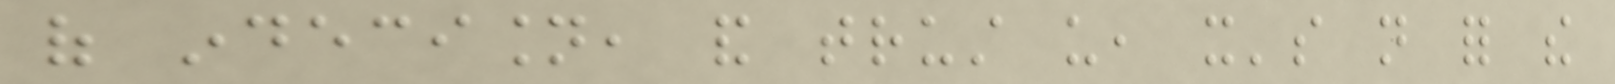of indecision, and trust us, it's not for the
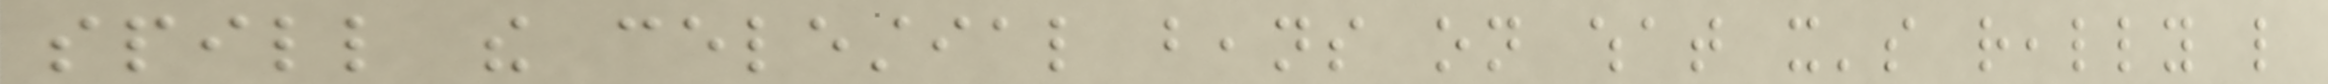spill the celestial beans on what it's really like
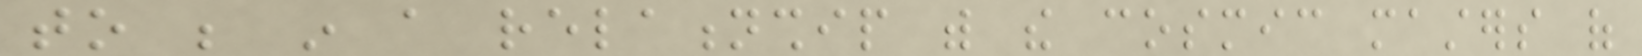to be in a relationship with the cosmic masters of
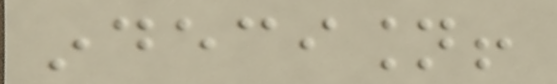indecision!
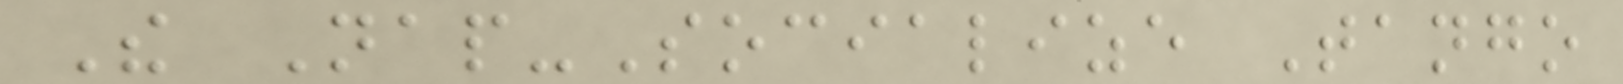The Nap-Socialize Tango
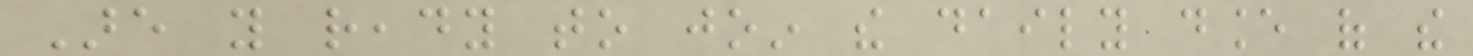Are you ready to join the daily dance of the
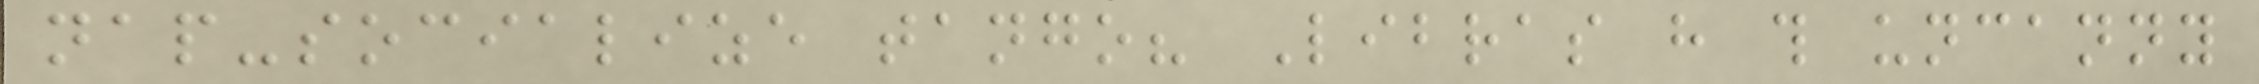nap-socialize tango? Libras have this uncanny
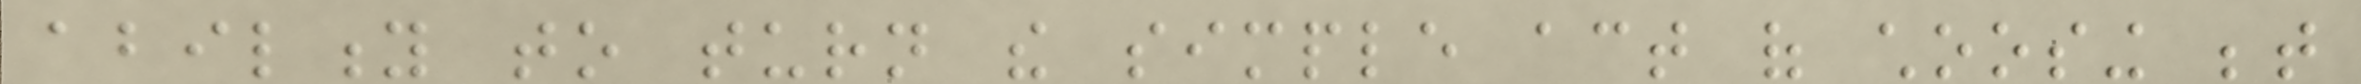ability to turn the simple act of choosing between
